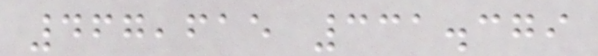467,615 331.379
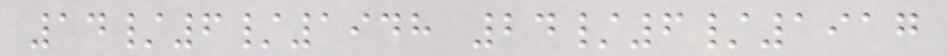14/6/1948 24/6/1917
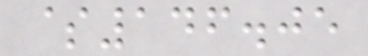$146.05
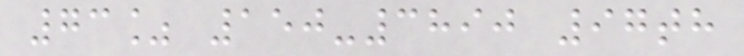73% 150-3890 97th
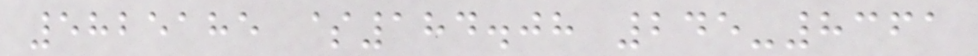5825185 $184.08 245-8361
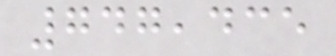747,435
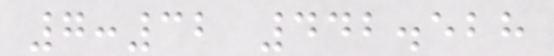7:32 442.528
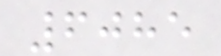6085
